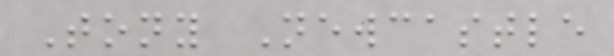Tony Newcastle
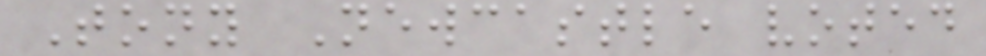Tony Newcastle voted
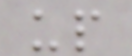up
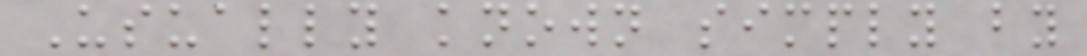Usually known simply by
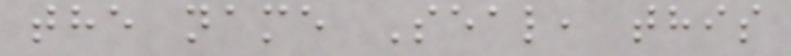the name Seal, this
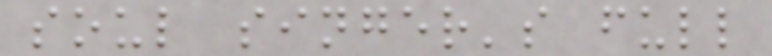soul singer's full
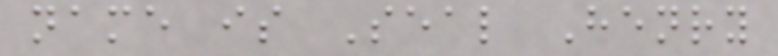name is Seal Henry
